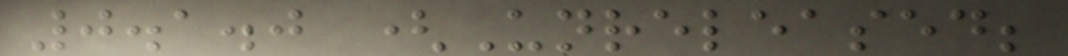0.1.0 (Unreleased;
